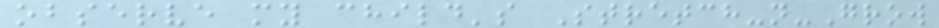observe my child's Stretch-n-Grow
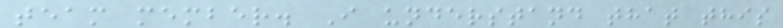team member. I understand that this
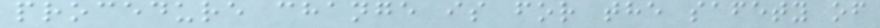procedure change is for the safety of
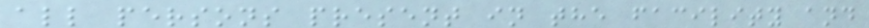all persons present in the facility and
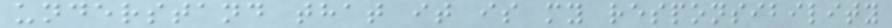understand that it is my responsibility
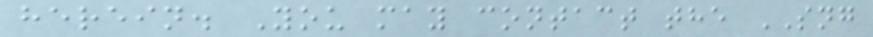herein. You may contact the SNG
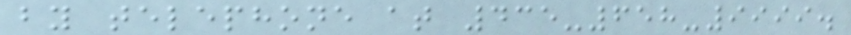by telephone at 435-658-9999.
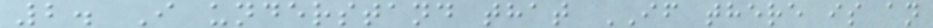2. I understand that IF there is an
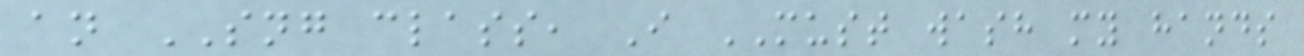an SNG class, I MUST wash my hands
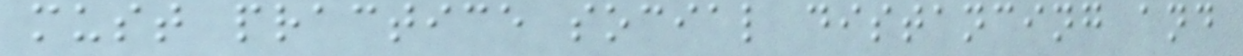must practice social distancing and
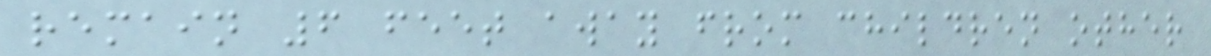remain 6 feet away from children other
